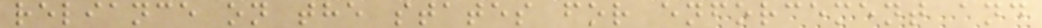reliance on the states for enforcement and
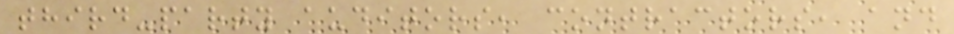third-party auditors, contractors, and
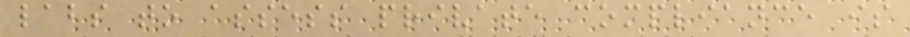labs to assess private compliance is
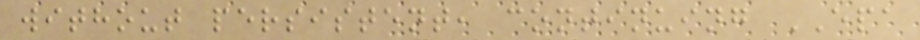without persistent, continuing EPA
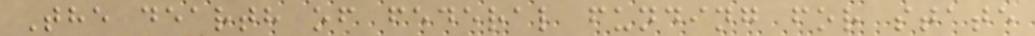The dearth of federal funding for state
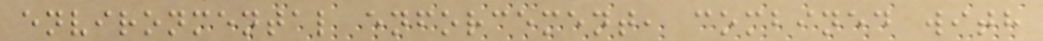environmental enforcement, combined with
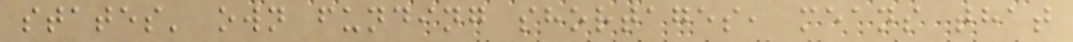states' own funding shortages, means that
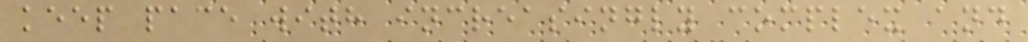keep pace with increasingly complex and
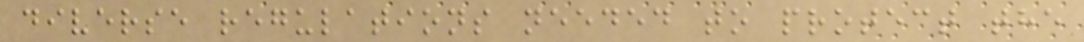diverse regulations needed to protect the
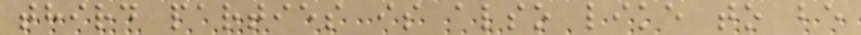third parties is also like to be
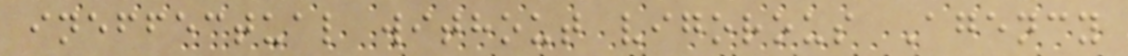ineffectual without vigorous Agency
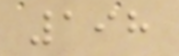198
